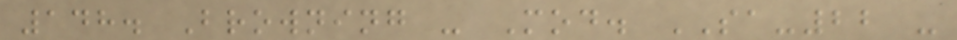148. Browning - Mod. SA-22 -
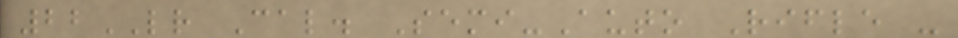22LR Cal. Semi-Auto Rifle -
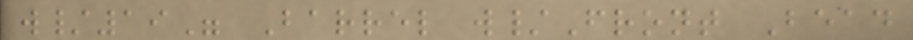w/19" Barrel w/Front Bead
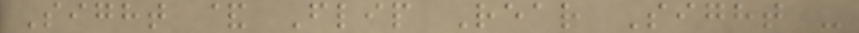Sight & Flip Rear Sight -
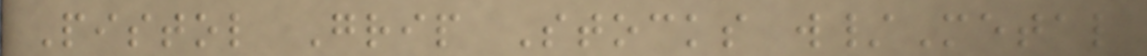Pistol Grip Stocks w/Metal
